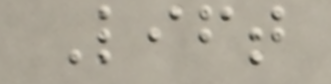Lift
